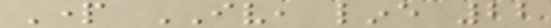Part IV, line 22
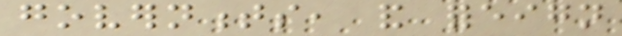governments, and foreign
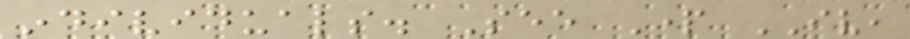individuals. See Part IV,
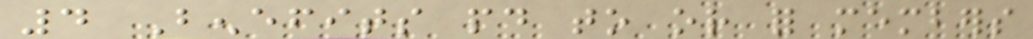4 Benefits paid to or for members
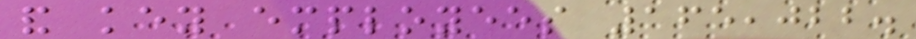and key employees 165,022.
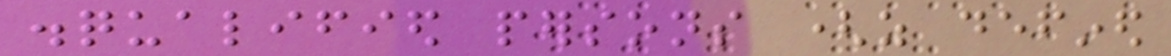disqualified persons (as defined
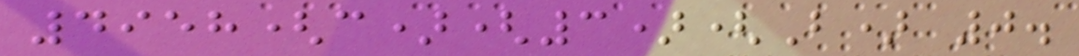4958(c)(3)(B) 0.
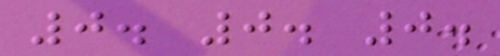0. 0. 0.
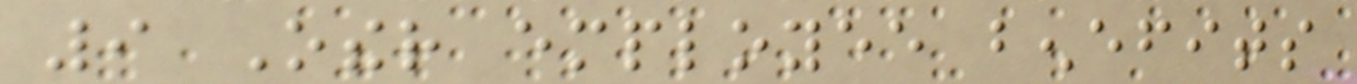9 Other employee benefits
